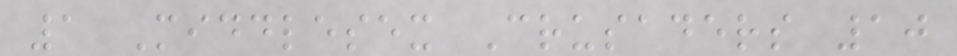1 Middlesex Crusaders 10
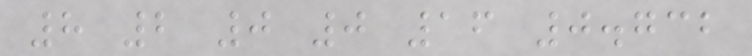8 2 0 0 16 0.732
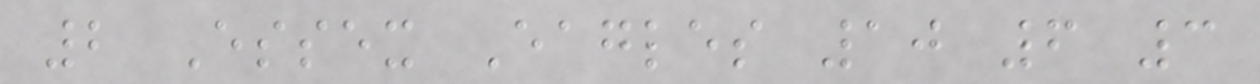2 Essex Eagles 10 6 3
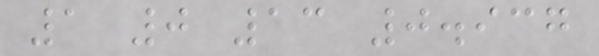1 0 13 0.937
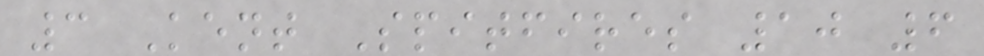3 Kent Spitfires 10 6
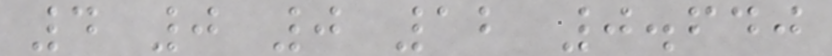4 0 0 12 0.640
